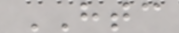HTC
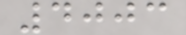4003
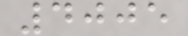4005
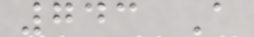743 A
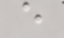e
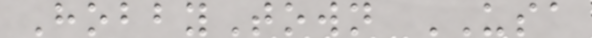HobbyTown USA
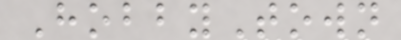HobbyTown
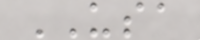USA
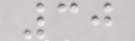30
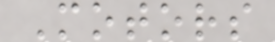Motors
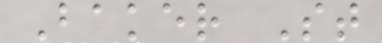Baker St
